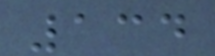134
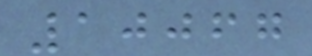10067
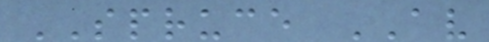SPRUCE AV
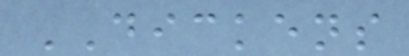DICKENS
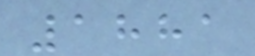1881
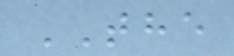THE
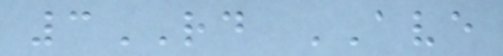3RD AVE
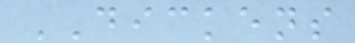DICKENS
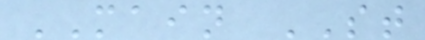MAIN ST
